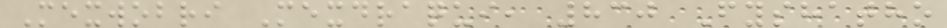Mexwobri Mexdraqui, 830 Fyshatho
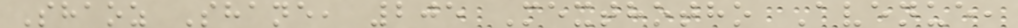Shaoz Shane, 205 Mexthotho Avenue,
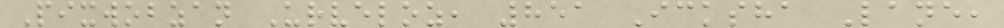Pixwobzan Urveloz, 851 Icksha Lane,
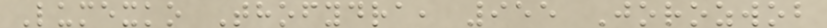Lumexko Thofydra, 955 Jorozwob
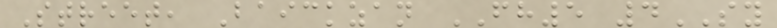Street, Baickzan FH5 4SY
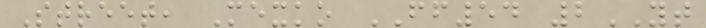Street, Mexko FF54 2YT
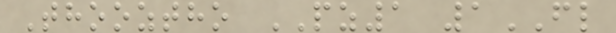Thooztho PZ1 1FL
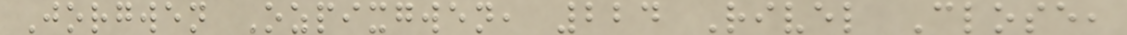Jorgwen Ozpixgwen, 224 Rivel Close,
